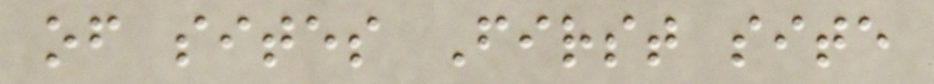of sites First site
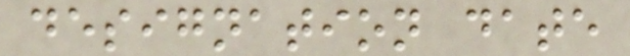designation date
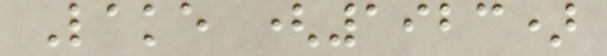Lake (1923)
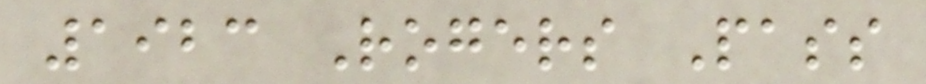1923 Rogers Pass
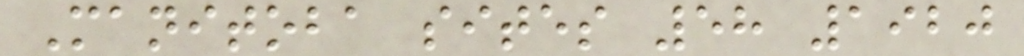Manitoba sites 58 1920
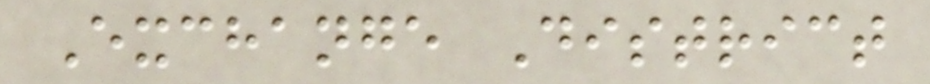Exchange District
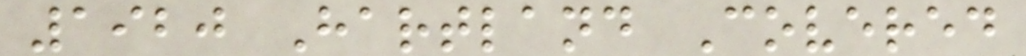1920 Hartland Covered
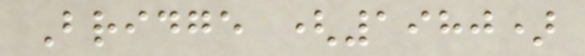Bridge (1980)
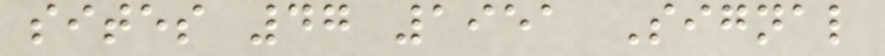sites 47 1951 Signal
